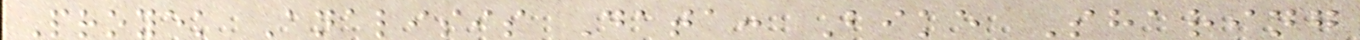Proyek Analisis Data: Bike Sharing
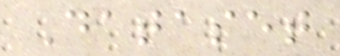Dataset
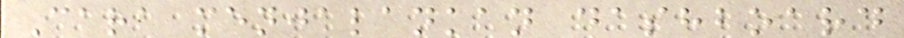Cara menjalankan dashboard
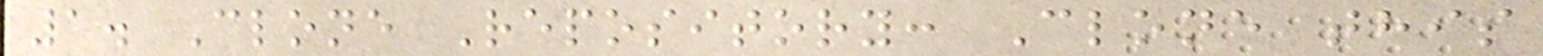1. Clone Repository: Clone this
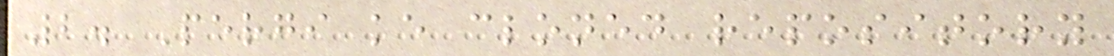2. Pergi ke cloned repository
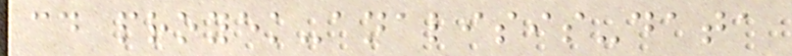cd proyek-analisis-data
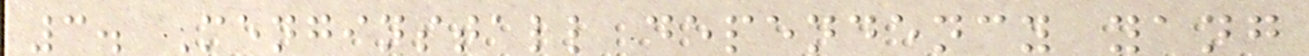3. Menginstall dependency yang
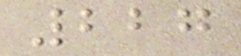227
